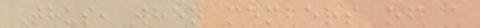Thus, when members of a
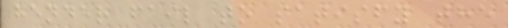gender fail to satisfy the
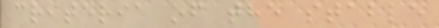criteria of the stable
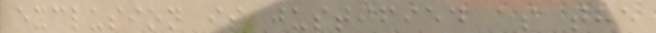exclusion is justified as the
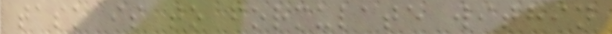task is to formulate within
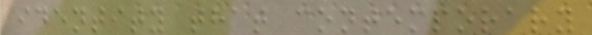identity that contemporary
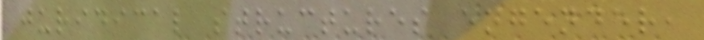juridical structures engender,
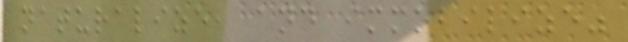naturalize, and immobilize"
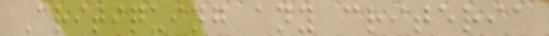Critiquing any criteria
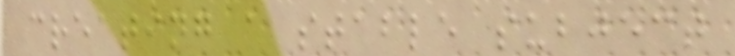creating a stable subject
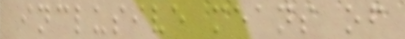inclusive means of
